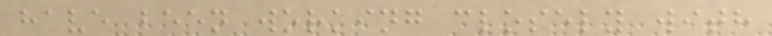have been working closely with
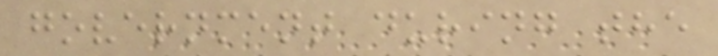government during the
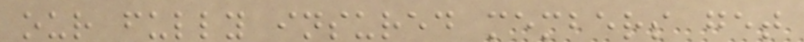our fully insured members get
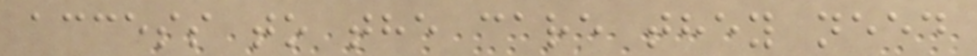access to the care they need
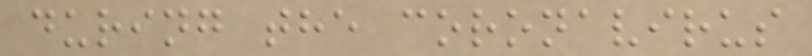during the coronavirus
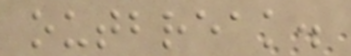outbreak.
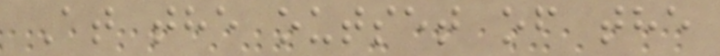At the outset of the
